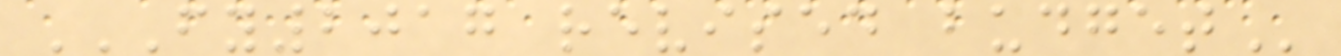FY2017 REVISED BUDGET
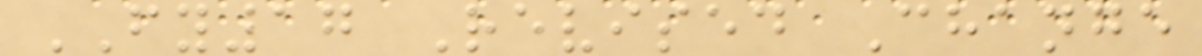FY17 Revised Change
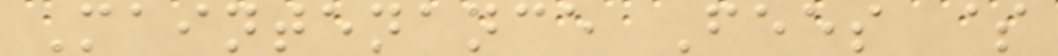Maintenance Fees $
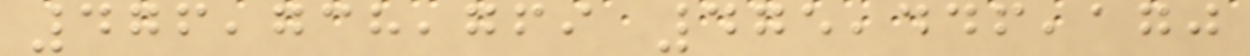476,738,769 475,446,170
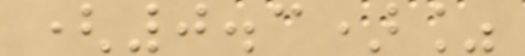(0.3)%
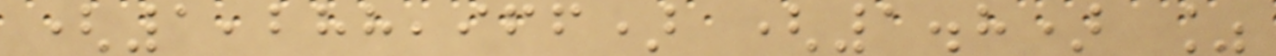(1,288,966) (1.8) %
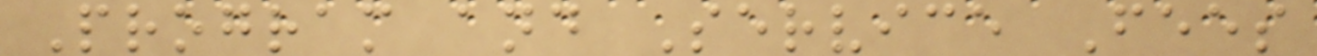Program and Service Fees
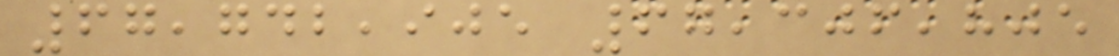67,742,905 67,306,805
